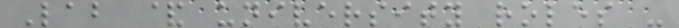Lab & university roles -
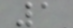1
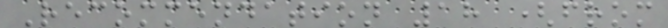Recommendation 18 (from
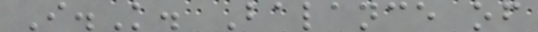I.K. Balance of
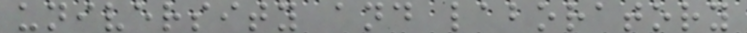university and laboratory
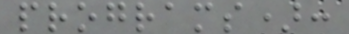programs):
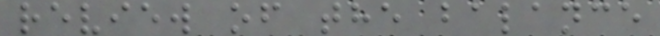review of the balance
